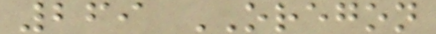269 OREGON
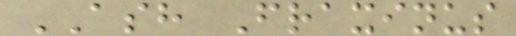ASH Fraxinus
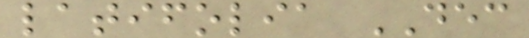latifolia DEC
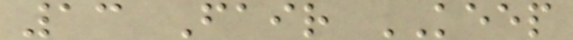13 Fair KEEP
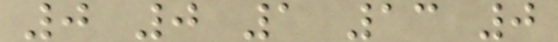0 0 1 13 0
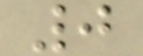0
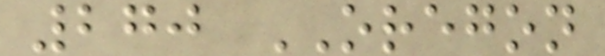270 OREGON
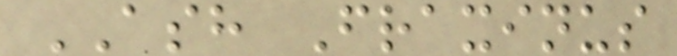ASH Fraxinus
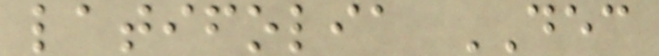latifolia DEC
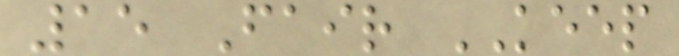15 Fair KEEP
